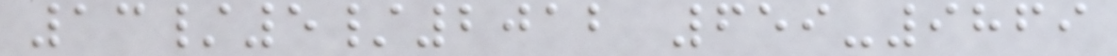13/5/2012 659-9869
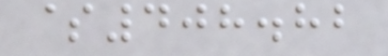$408.82
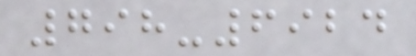798-6924
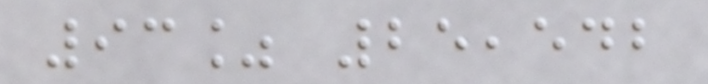93% 25,542
